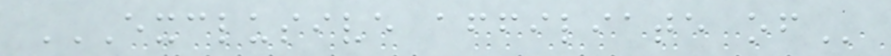EXCLUSIVE AFFILIATE OF
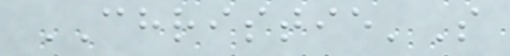CHRISTIE'S
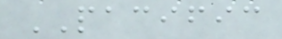PACIFIC
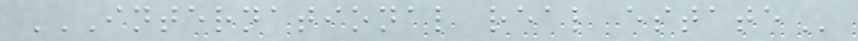INTERNATIONAL REAL ESTATE
